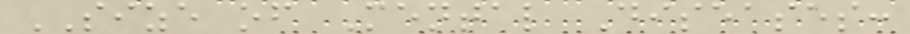SIZE of Mental Diseases:
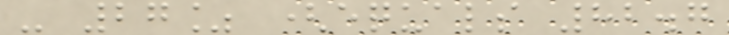- 27% (equals 82.7
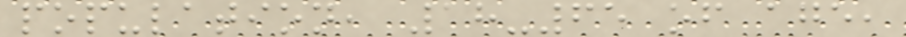population, 18-65 of age,
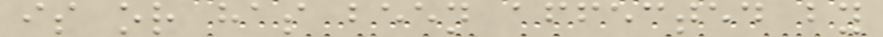is or has been affected by
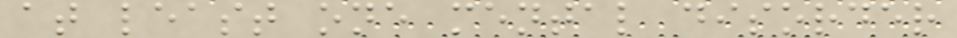at least one mental disorder
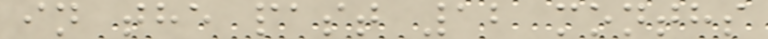in the past 12 months
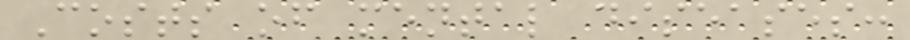Costs of mental diseases:
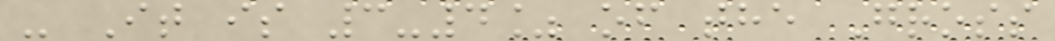- It is 3-4% of the Gross
